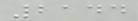2144
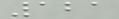121
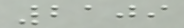2109
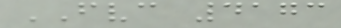FVC 4173
